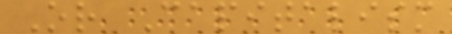Or Capitalism
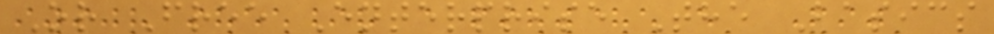Or Free Enterprise The Basics
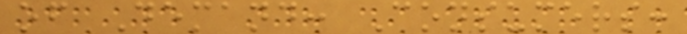of Demand: Consumers:
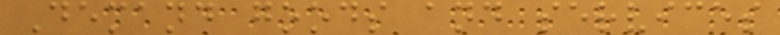Demand goods and services
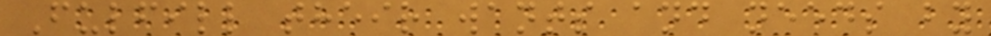Fulfill their wants and needs by
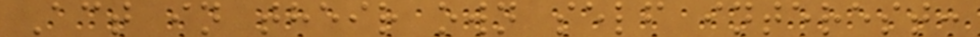Act in their own self interest:
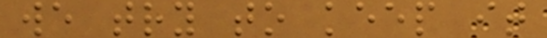we try to keep it
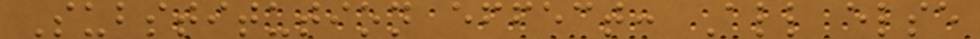Substitution effect: All else
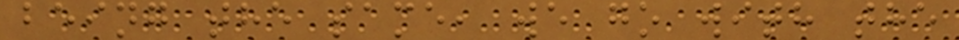being the same, we go with the
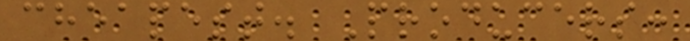cheapest. Producers:
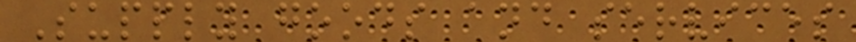Supply goods and services
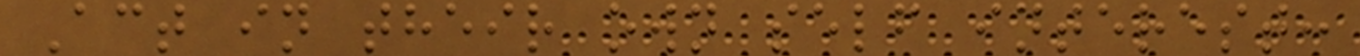Act in their own self interest:
